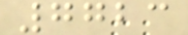7723
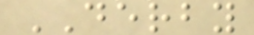DERBY
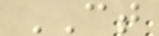CT
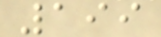199
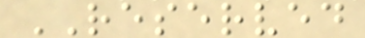RESERVED
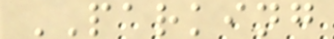PARKING
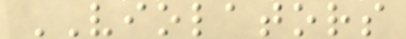VIOLATORS
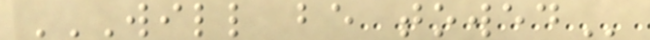WILL BE TOWED
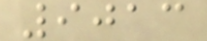9013
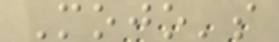Mojo's
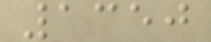1350
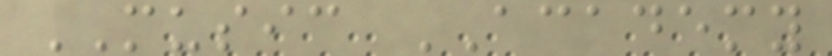MUSIC ACADEMY
